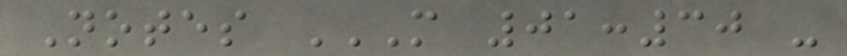Notes M 01:30 -
